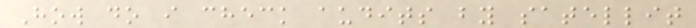How do i check audits by satellit
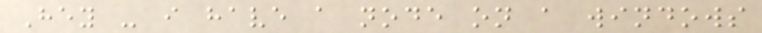Hey - i have a node on a windows
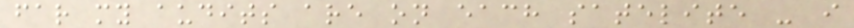far my audits are on each satelite - i
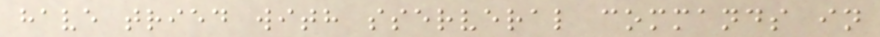have tried with sserveral commands in
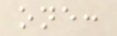one:
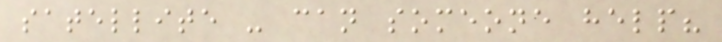satellite - can someone help?
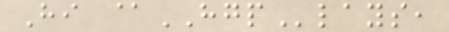Hi @HGPlays,
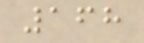168
